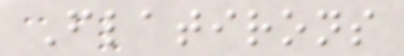Flatirons
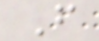F
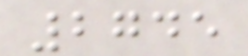2745
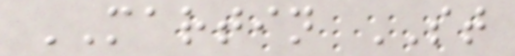MARTIN ST
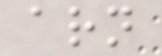arn
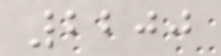2200
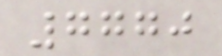7770
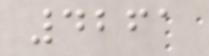4261
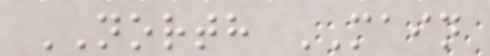NORTH MAIN
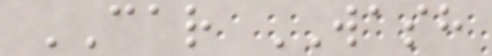CAR WASH
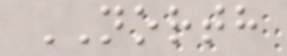NORTH
